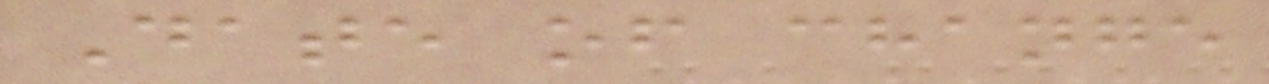Date of change
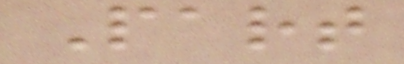Part
